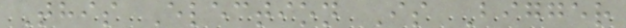This Election Is Bigger
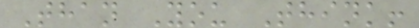Than You Think!
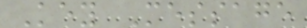Key Message
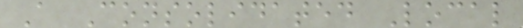A Consolidated Local
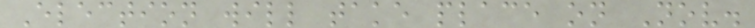Election will take place on Nov.
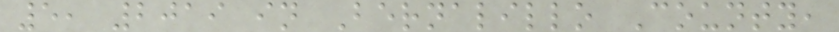5, 2019 in Bernalillo County,
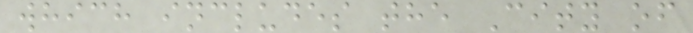which includes the City of
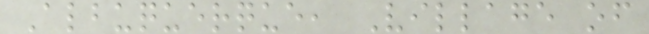Albuquerque, Village of
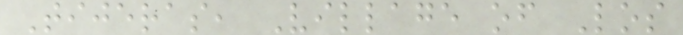Tijeras, Village of Los
